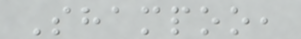Shampoo,
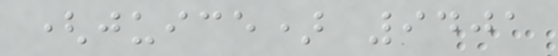(juice) 9401
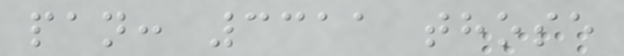pan: 3311 those
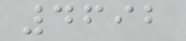4692
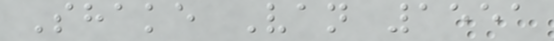Shake Van 1551
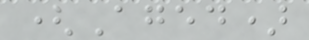(Aged)
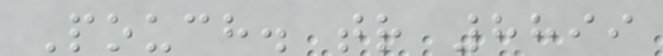Pouch. tr 8899
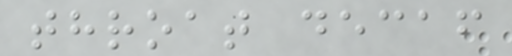throat decaf
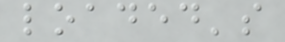loaded's
